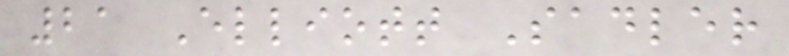21 Elliott Sadler
